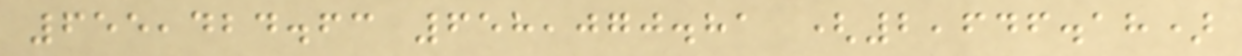655,424.63 658,070.81 (2,646.18)
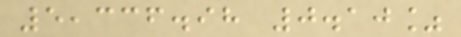5,336.98 0.10%
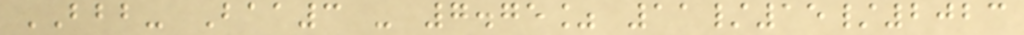BBB- Baa3 - 7.75% 11/15/2023
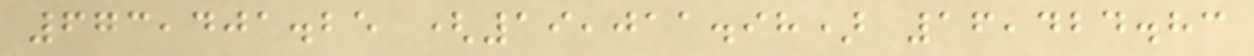673,401.25 (19,011.98) 16,424.83
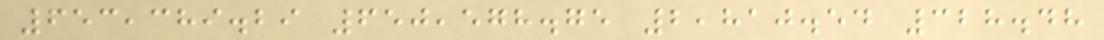653,389.29 650,578.75 2,810.54 328.48
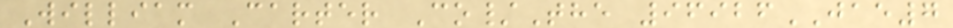William Carter Co/The 96926JAE7
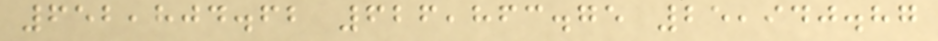652,804.62 626,863.75 25,940.87
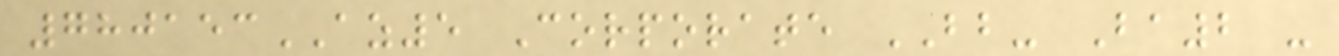780153AZ5 Corporate BB- Ba2 -
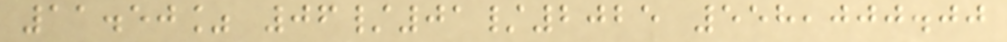11.50% 06/01/2025 558,000.00
